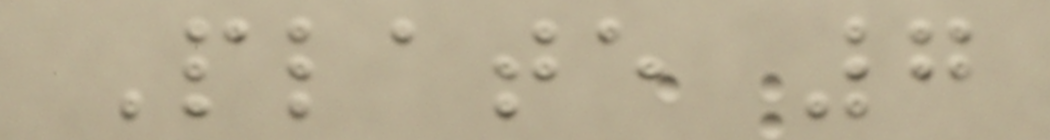Plate 7
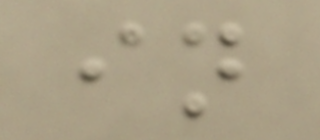in
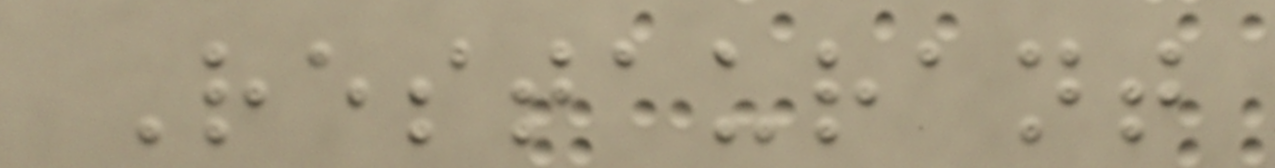Restaurant
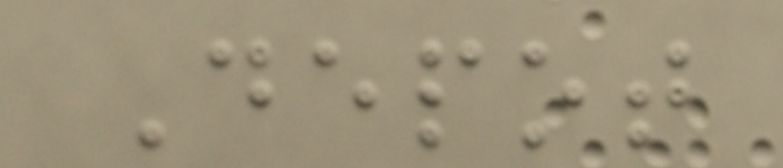Depot
